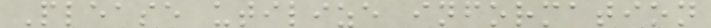Please utilize information
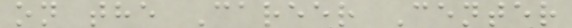on the Career Center
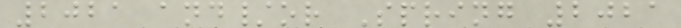2021 and/or Spring 2021
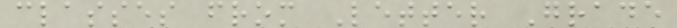classes from Letter Grade
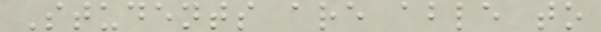Students are able to
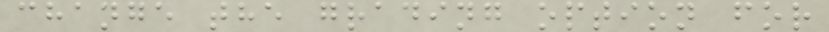change the grading option for
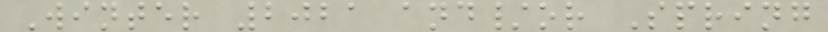Winter 2021 and/or Spring
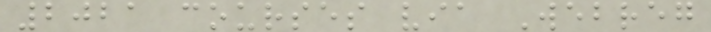2021 courses via Webreg
